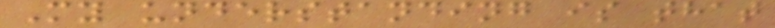My understanding is that
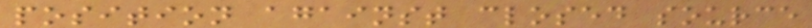position against closed source
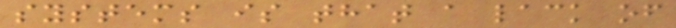systems is that a lack of
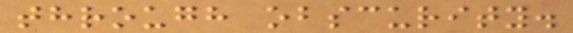through obscurity.
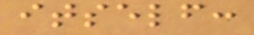itself:
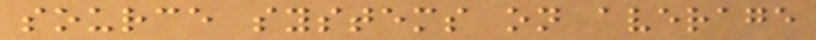source systems on average
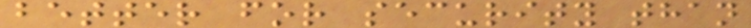better for security than
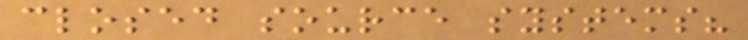closed source systems?
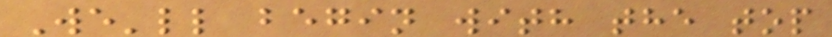We'll begin with the top
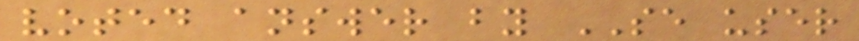voted answer by SE user
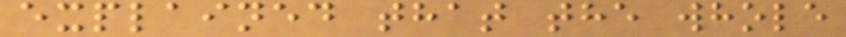explained that the whole
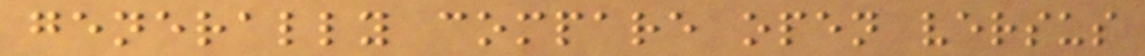generally compare open versus
